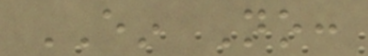EIN No:
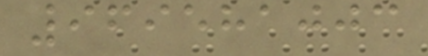969581003
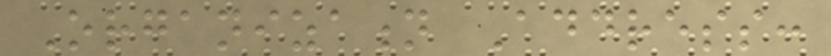Organization Address:
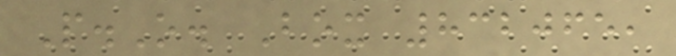P.O. Box 832065,
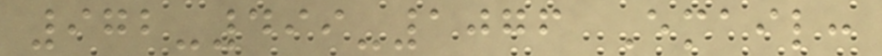972-499-1076 Email:
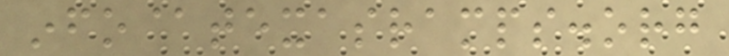info@texasramps.org
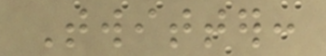Twitter:
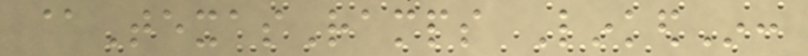@TexasRamps LinkedIn:
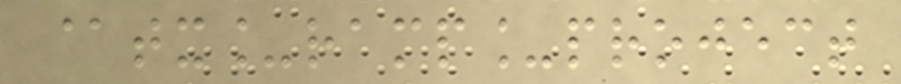@tx_ramp_project
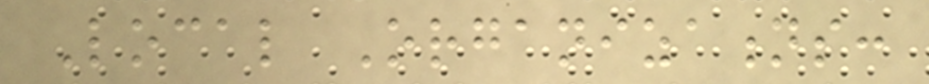Local Organizations:
